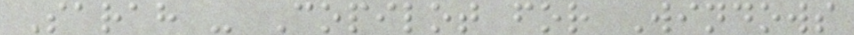Sarah - Copilot for Windows
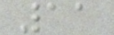11
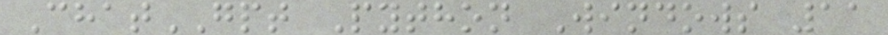ChatGPT Python Windows 11
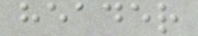header
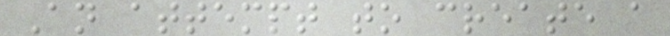An attempt to create a
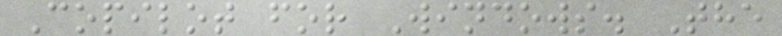Copilot for Windows. The
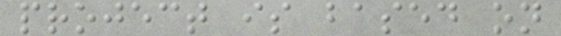project is based on
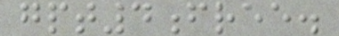gpt4free.
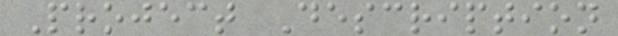Project Description
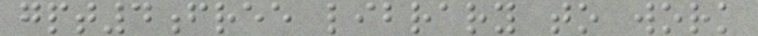gpt4free library to work
